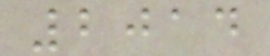2014
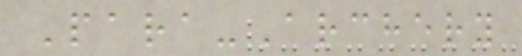Para-Archery
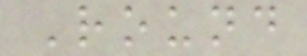Round
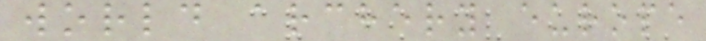world archery europe
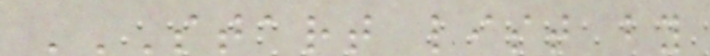START LIST BY
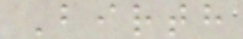Birth
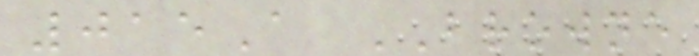015A BROWNE
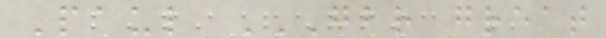Paul GBR GREAT
